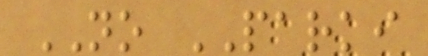NO PARKI
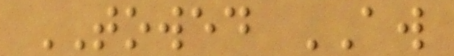TOWED AW
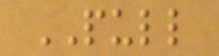PULL
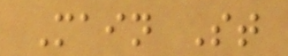Main St
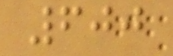600
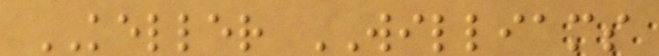KELLER WILLIAMS
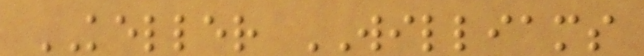KELLER WILLIAMS
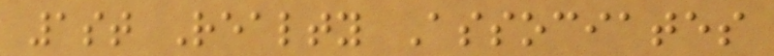1st Realty Associates
